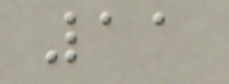11
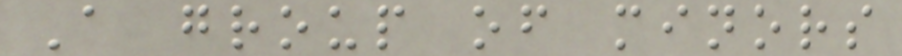A group of minors
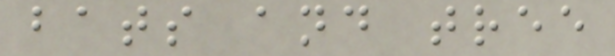bats and tree
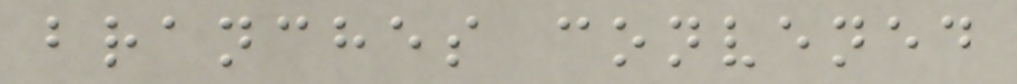branches convened
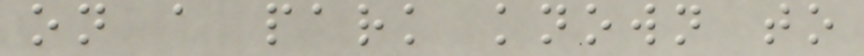on a park known to
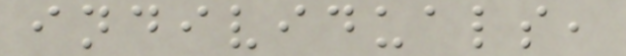individuals,
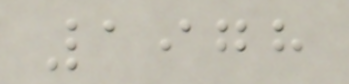1978
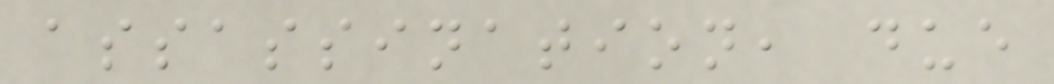assassination, due
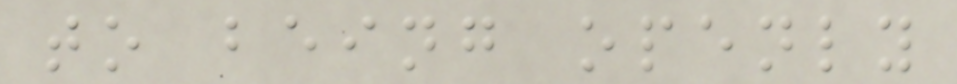to being openly
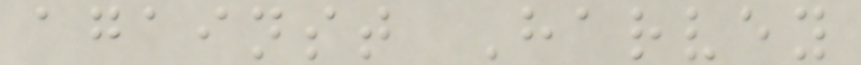against Harvey
